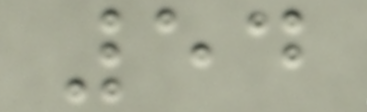54
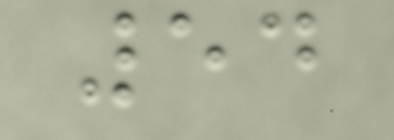54
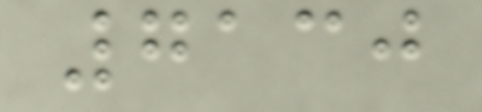7130
